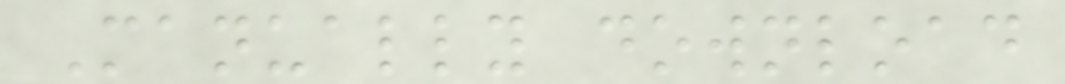Manually download
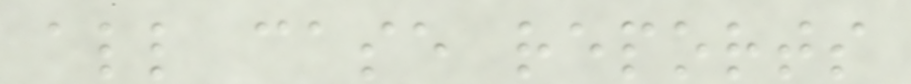all case reports
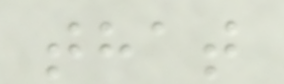that
